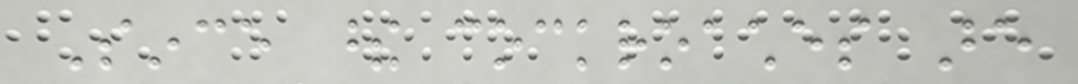Since these cockroaches are
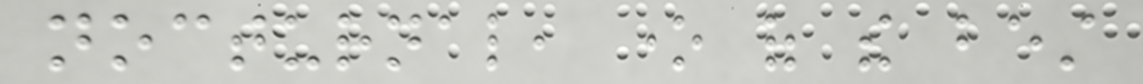nocturnal, one of the best
